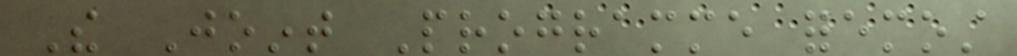The Joint Programme foremost
